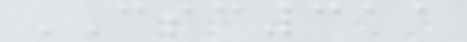CSC311
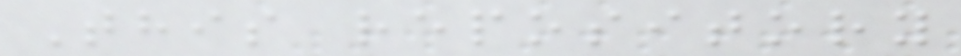This repository
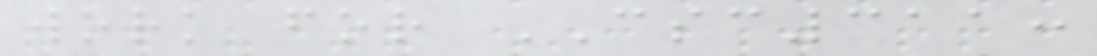work for CSC311:
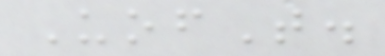UofT.
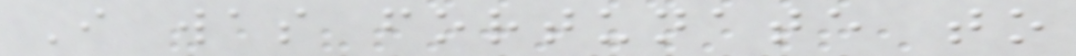I was fortunate to
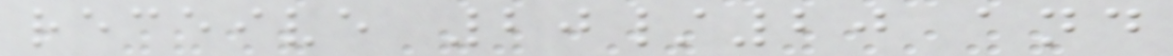receive 20/20 and
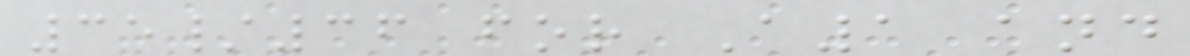35/36 for A1 and
